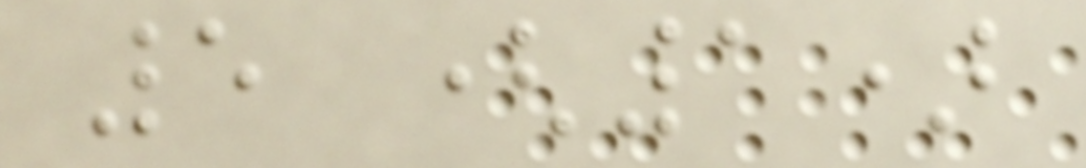5 (1)
